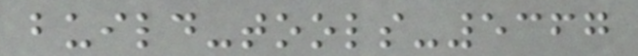build-tools-5367
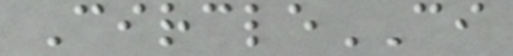CircleCI
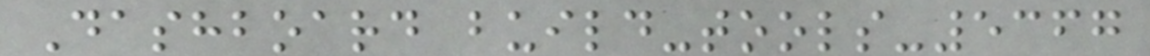Dashboard build-tools-5367
